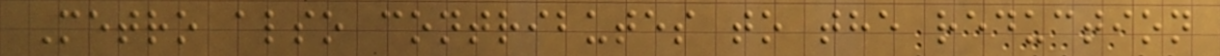Metro also contributes to the reduction
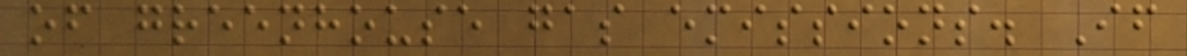of greenhouse gas emissions. If
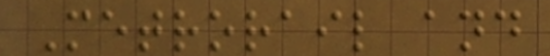Metrorail and
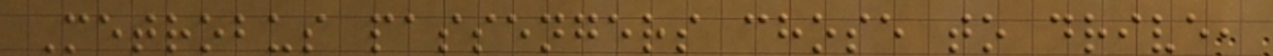Metrobus passengers chose to drive,
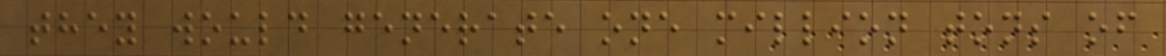they would generate one million tons of
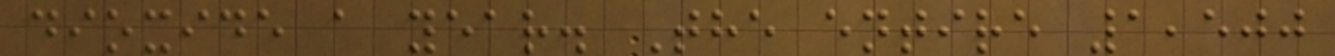dioxide a year. The entire 1,500
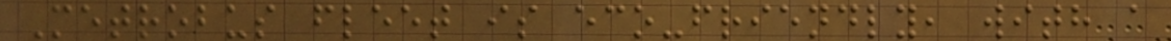Metrobus fleet is eco-friendly, with a
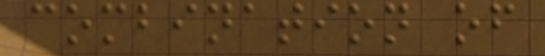combination of
